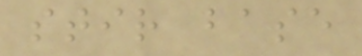stir base
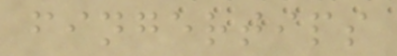fingertips
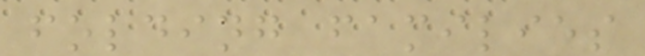folding families
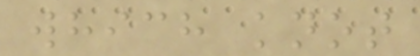which knot
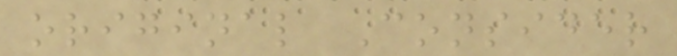original Consider
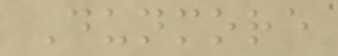Dunmore
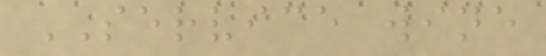SERVICE wine
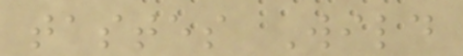tastes Wild
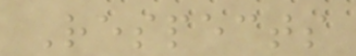Respects
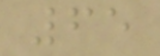65
